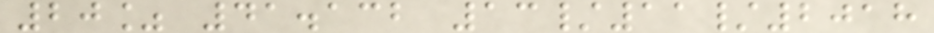20% 41.132 13/11/2018
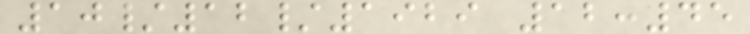10/12/1929 12:45
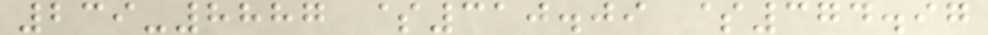239-8887 $310.09 $374.97
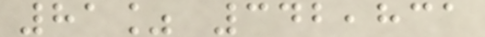81% 342,831
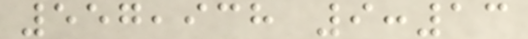557,938 9:13
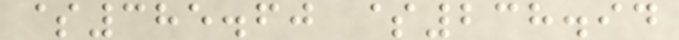$385.60 $238.94
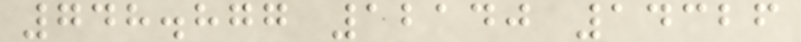748.877 12140 14326
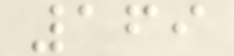169
